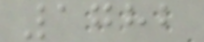1782
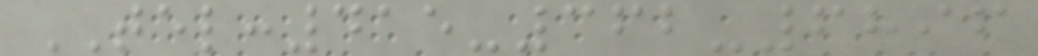TEL:415-362-6896
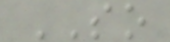SO
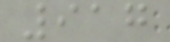917
